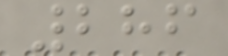286
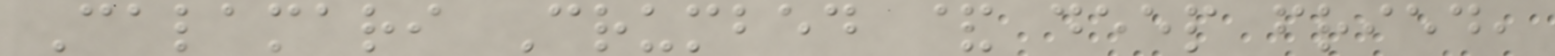Calamari Crumbed & deep fried,
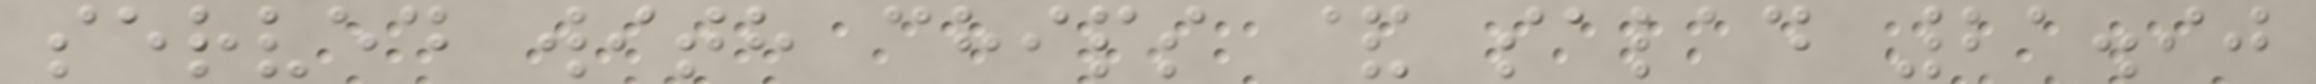served with chips & salad 21.90
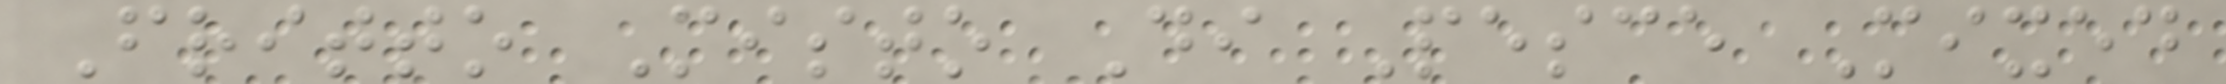Fritto Misto Di Pesce Mixed
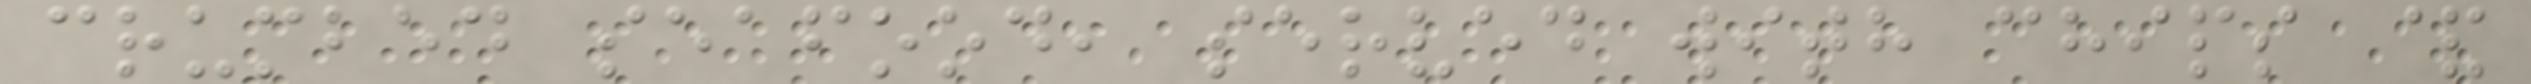crumbed seafood, served with chips &
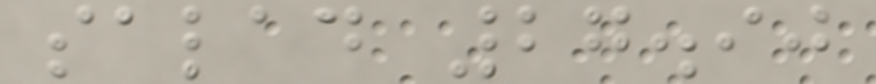salad 27.90
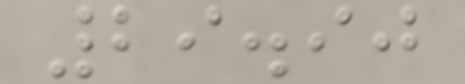29.90
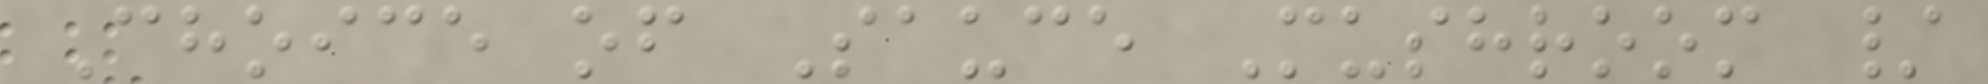Choice of Sauce Mushroom /
